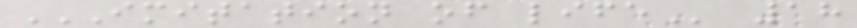IMITATION OF LIFE 18
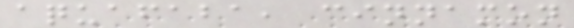aquafaba, cinnamon
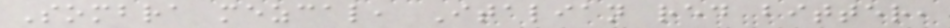Sombra mezcal, Italian red bitter,
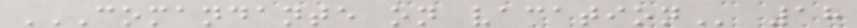COMANDANTE ON VACATION 18
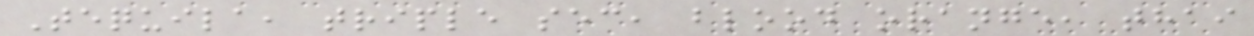Tequila, triple sec, blood orange, thai
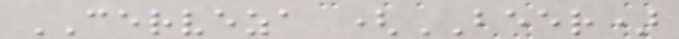CERVEZA (BEER)
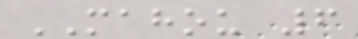MAHOU 6
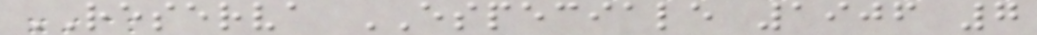RESERVA ESPECIALE 1906 7
